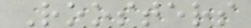Roosters
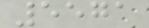5571
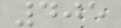405
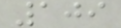109
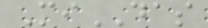MiDAS
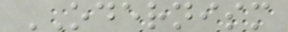ODERNISM
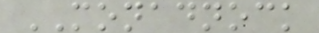MONADNOCK
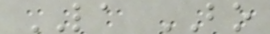LA BO
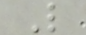L
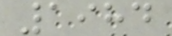1984
